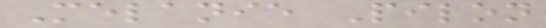Melanie Pilon
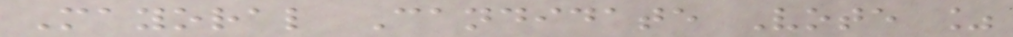Mayoral Candidate Vote %
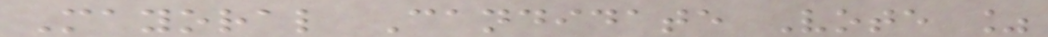Mayoral Candidate Vote %
